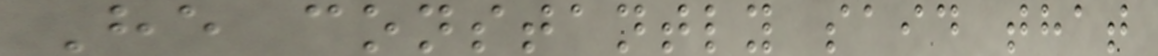He constantly said that
